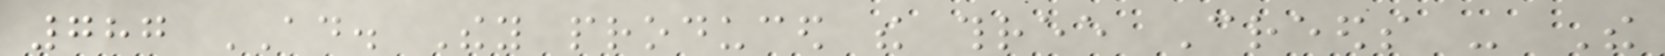787 AD. They produced the three Creeds - The
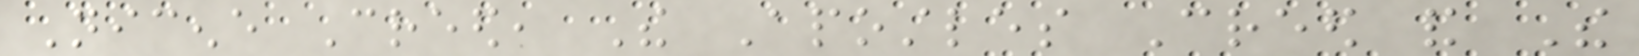Nicene Creed, The Apostles Creed and The
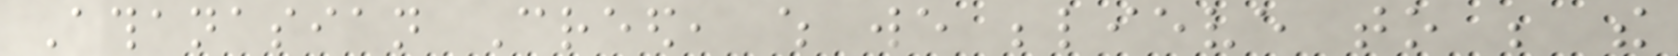Athanasian Creed, which we believe to be the
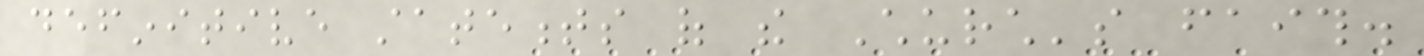definitive statements of the Church's faith.
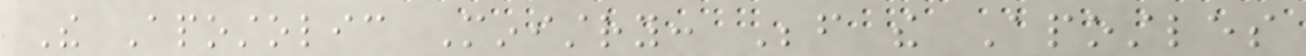The Apostolic Ministry: Before the Apostles
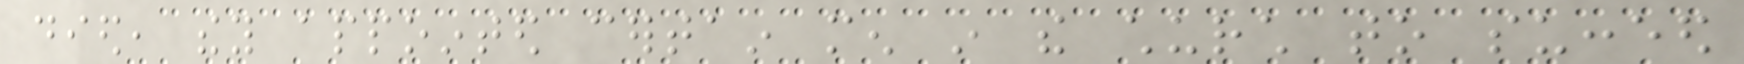died, they appointed certain men in the church to succeed
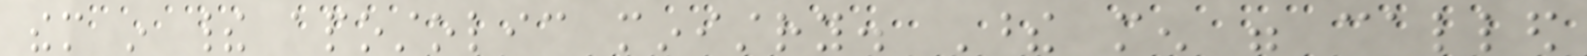them in their apostolic ministry. These men were called
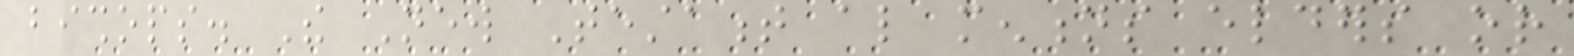bishops. The New Testament also mentions elders or
